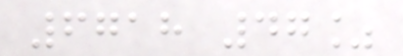6718 47%
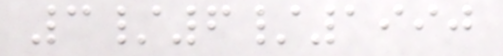3/6/1990
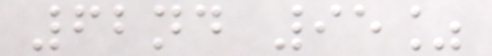62nd 95%
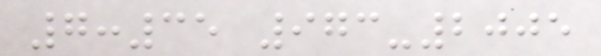7:35 973-2005
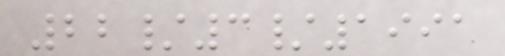22/3/1991
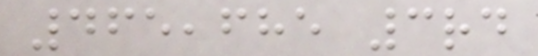465,685 3rd
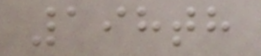198th
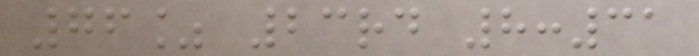76% 23rd 8:31
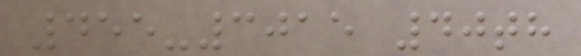455-3015 40th
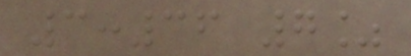3:36 7%
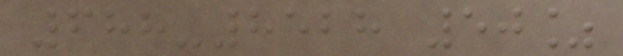688-8528 50%
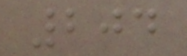204
